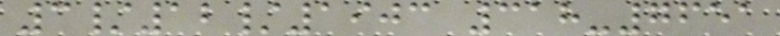3/12/1903 318-7651
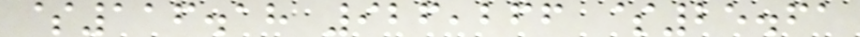$116.18 926,266 $25.61
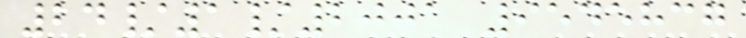24/1/2001 9545837
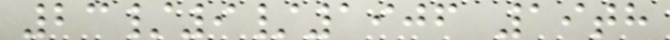23/9/1906 19th
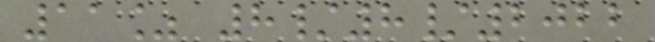11% 8/8/2022
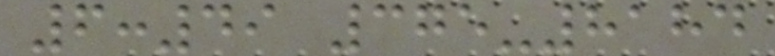6:49 375-8184
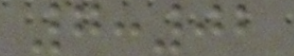7:02
